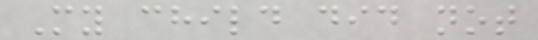My child did not
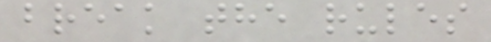break the rules
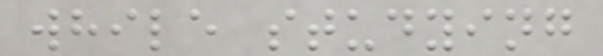while studying
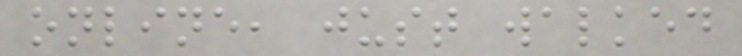online, just walked
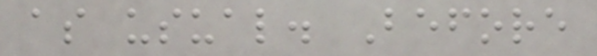as usual. Before
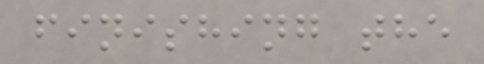finishing the
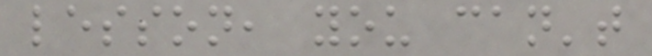lesson, you can't
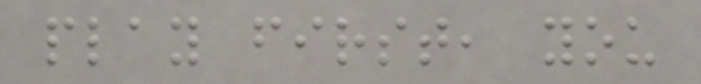play first, you
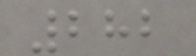282
